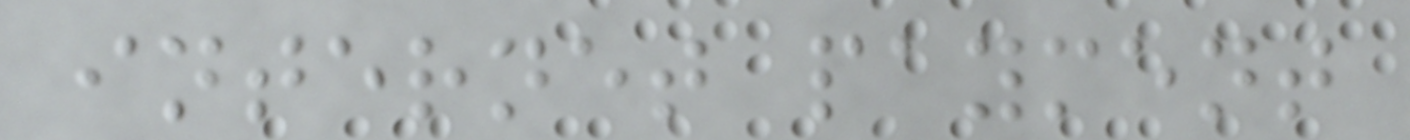internet payment
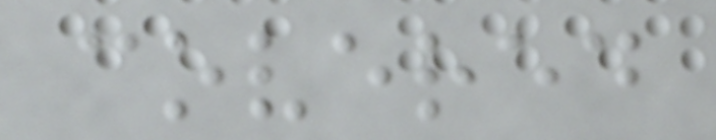covered
